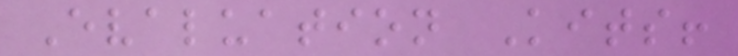Evaluation Kits!
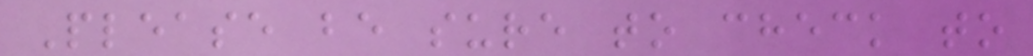Please be sure to check to
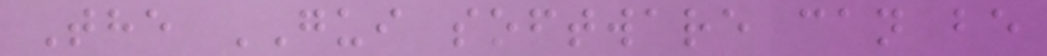The GUI software can be
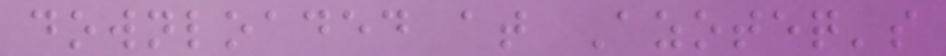downloaded at Azoteq's
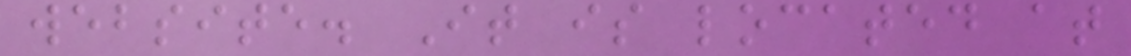website. It is located at
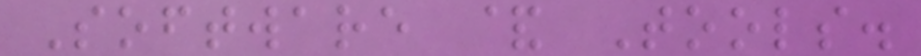Software & Tools.
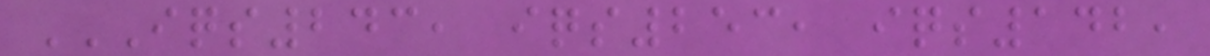IQS243, IQS253, IQS142,
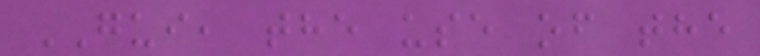GUI, the use of the
